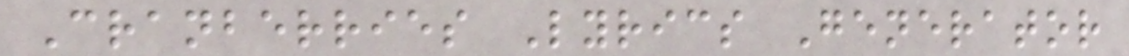Cranberries Lyrics Generator
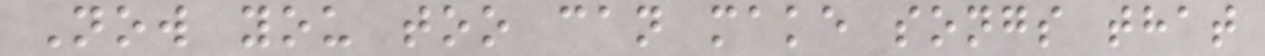Now you too can make songs that
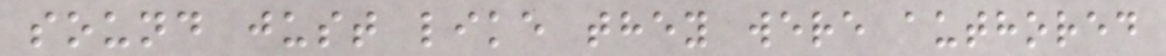sound just like they were authored
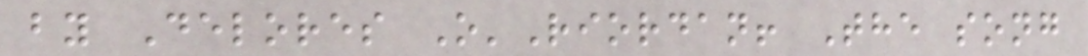by Delores O'Riordan! The song
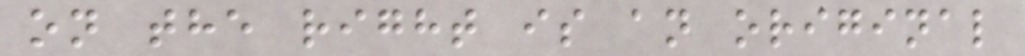on the right is an original
